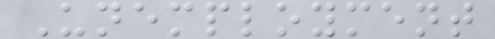Unemployment
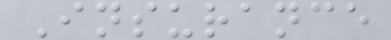Insurance
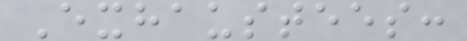Exhaustees:
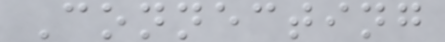Connecting
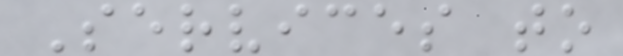Services to
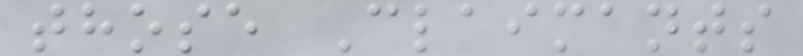those Claimants
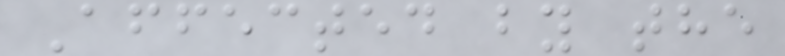Affected by the
